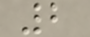2
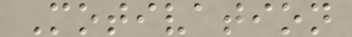Motivation
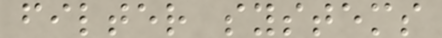filter systems
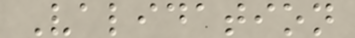Validation
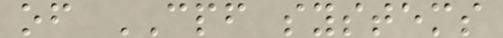of CPF systems
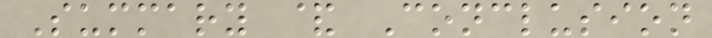Summary & Conclusion
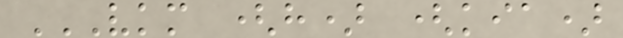VKM (H) (KIA)
